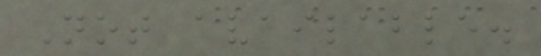Not available.
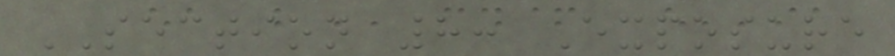SECTION 8: Exposure
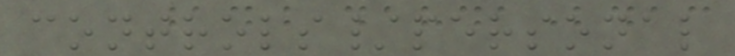controls/personal
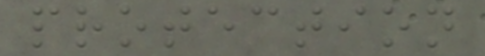protection
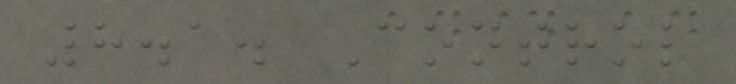8.1. Control
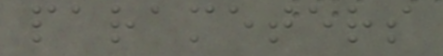parameters
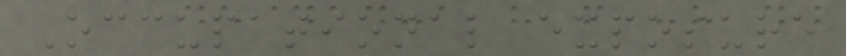Occupational exposure
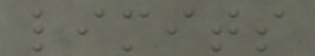limits
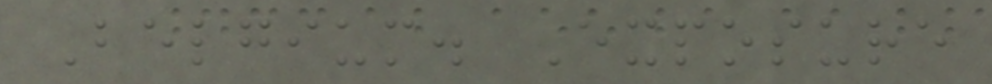Belgium. Exposure
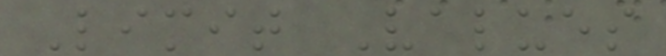Limit Values
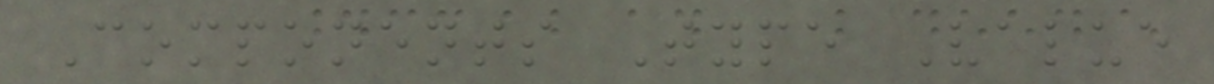Components Type Value
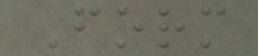Form
